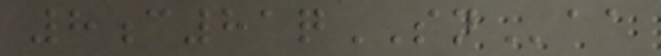8c81qSNaa
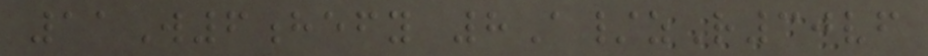11W6hefy 8A/zR30vf
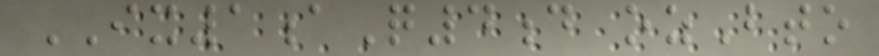IX1aQ4d ozBto
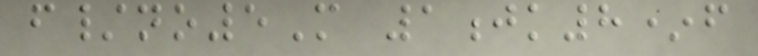f/no5M 1jk8*f
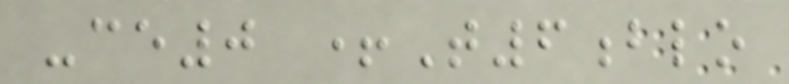-ce0 +T6blo
